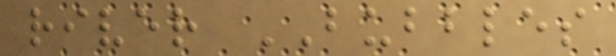river BUBBLES
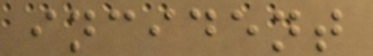incident
